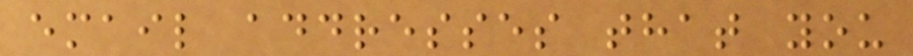email addresses that you
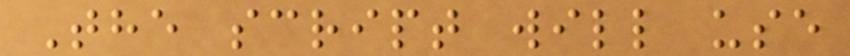The script will use
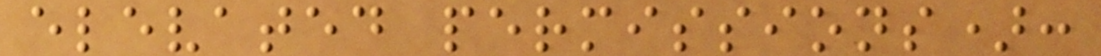elevated permissions):
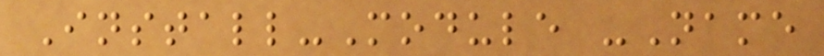Install-Module -Name
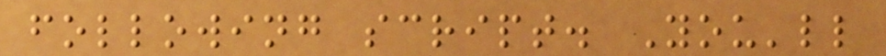following script. You'll
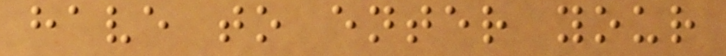have to enter your
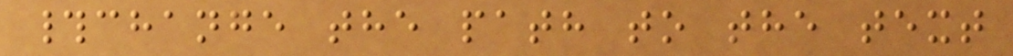#change the path to the text
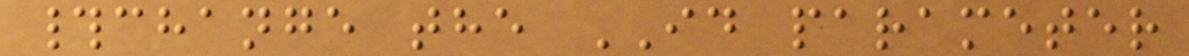#change the ID parameter
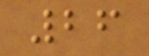26
